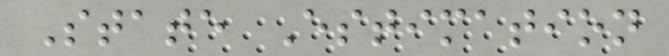State Estimation
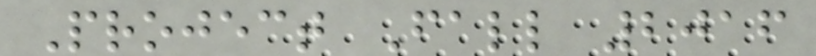Project Fall 2016
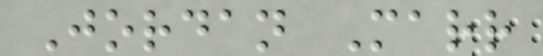Jordan Marr
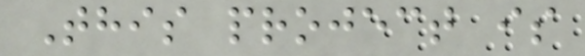This project is
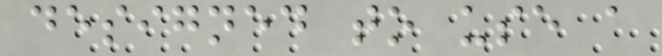designed to use a
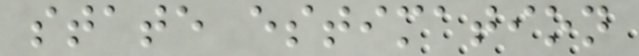state estimation
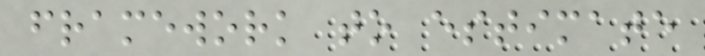framework to estimate
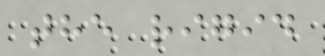the rigid
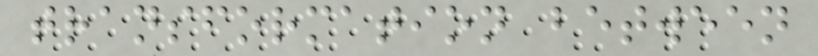transformation between
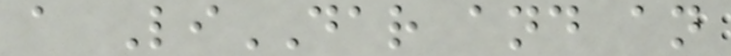a LiDAR and an
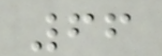66
